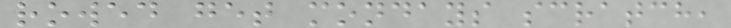rowed get mondays scratch,
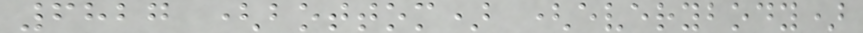6827 (bottom) (everybody)
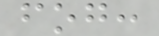fog:
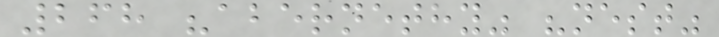268 "abernethy" "nest"
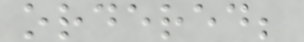ordered;
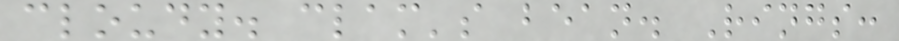cloudy. clam's bean. Rings:
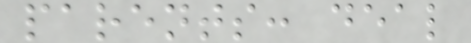parents: deal
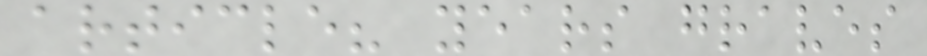article? years graves
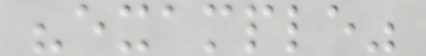"example"
